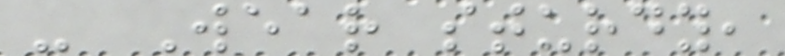- Wear sturdy,
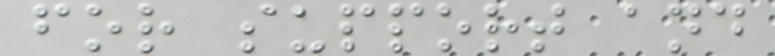for support and
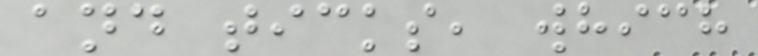and ticks, which
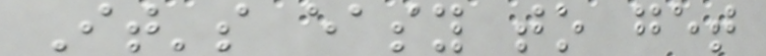It's easy to get
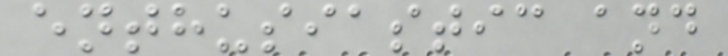enthusiastic and
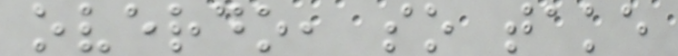overdo, so take
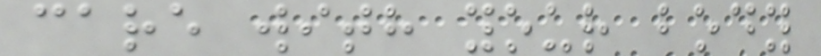care with your body
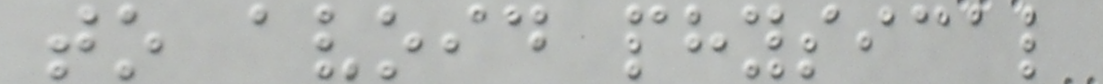to avoid physical
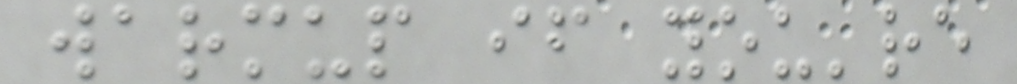warmup if you're
